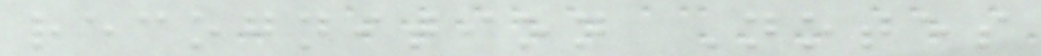recognition Notes
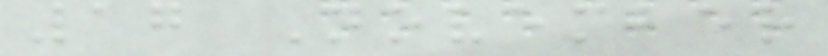17 November
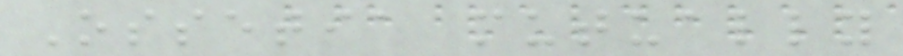Ossetia mutually
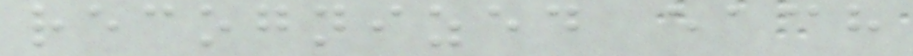recognized each
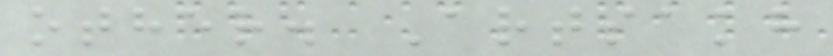other. Artsakh
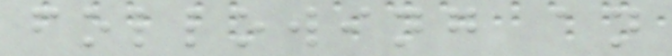following an
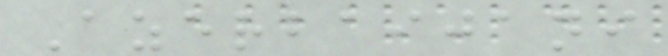Azerbaijani
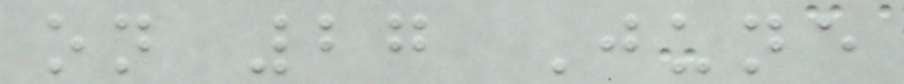on 27 June
